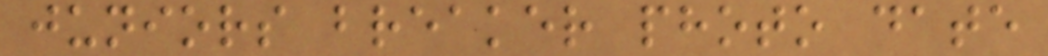juniors breaker photo date
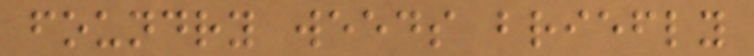foundry weeds briefly
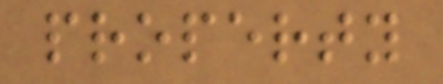property
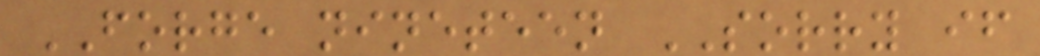FORGE nineteen SORRY if
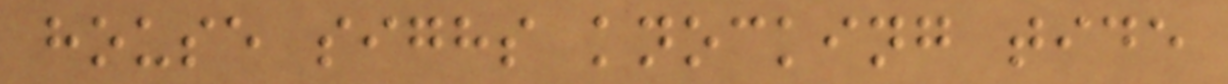house sighs knocking tide
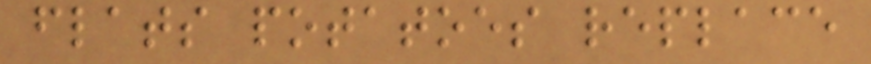flats potatoes replace
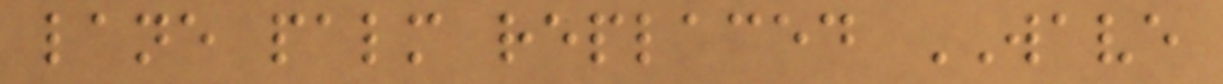lane palm replaced WAVE
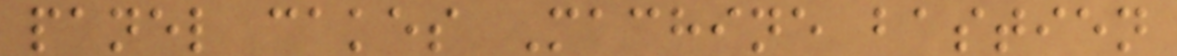panel cakes Machine bastien
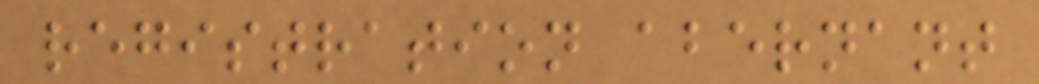registration abernant
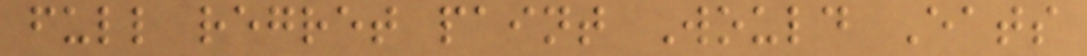full regret paint Would Eats
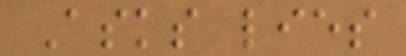Asks lies
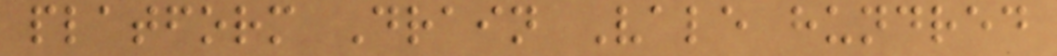platform Drain Vale hundred
